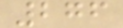276
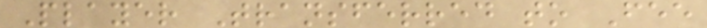Player Transferred to Fee
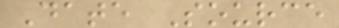Date Source
